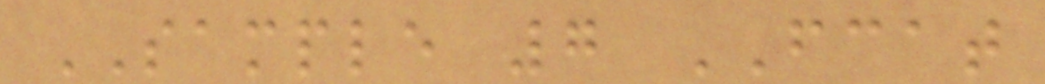SAMPLE 7 FCAT
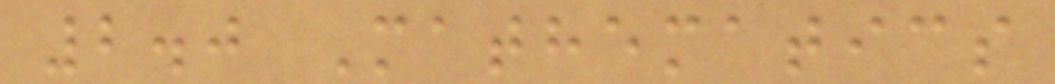2.0 Mathematics
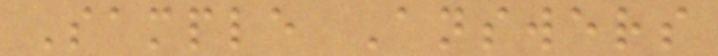Sample Answers
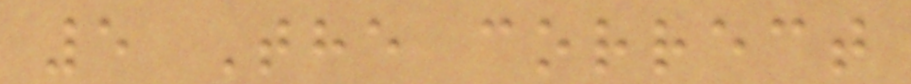5 The correct
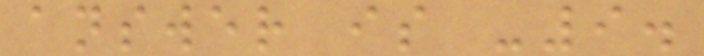answer is -9.
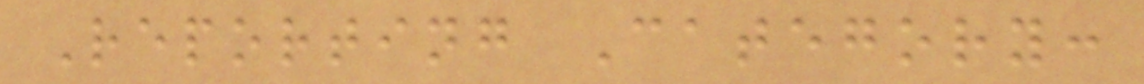Reporting Category:
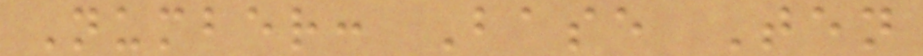Number: Base Ten
